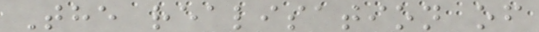The realisation of
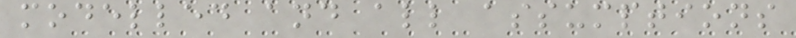modelled and all assumptions
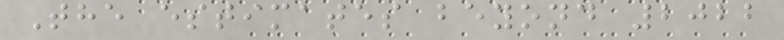The estimates beyond 2022
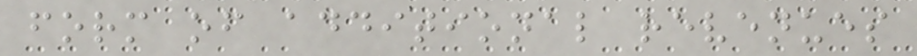form of additional revenues
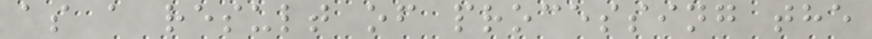as a result of processing the
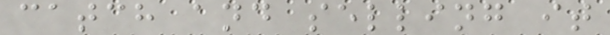catch and selling it
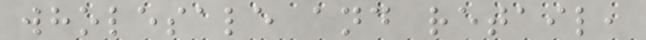wholesale and retail,
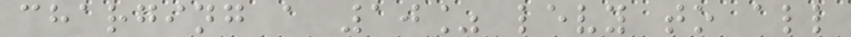charging a 10% levy to all
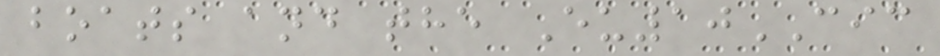boats and the Eu10CIC
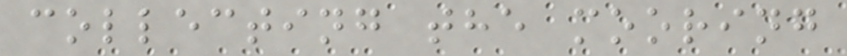collecting the mooring
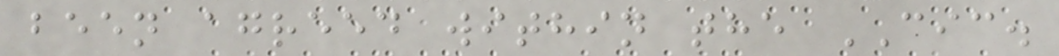been agreed within the CIC.
